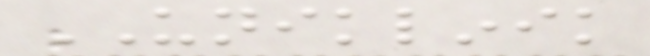UNIKLINIK
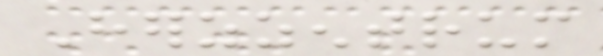Herzzentrum
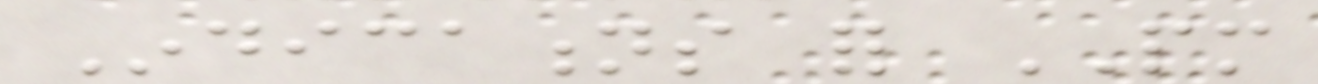Indications for PM
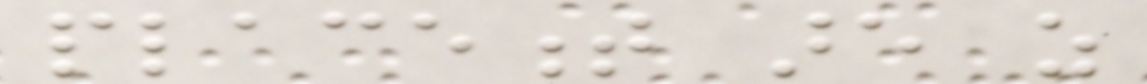placement are as
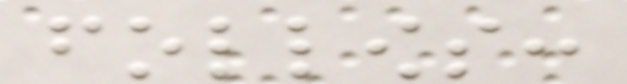follows:
